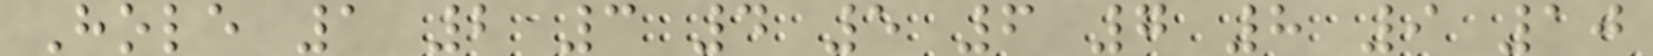Hole 1 2 3 4 5 6 7 8 9 10
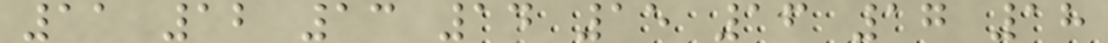11 12 13 14 15 16 17 18
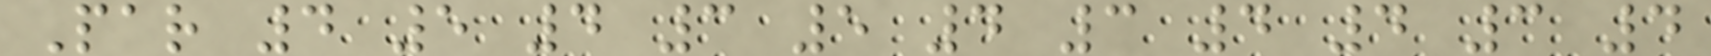Par 4 5 4 3 5 4 3 4 4 3 4
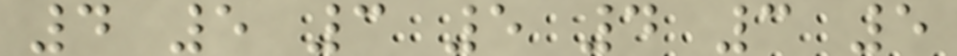4 5 3 5 4 3 5
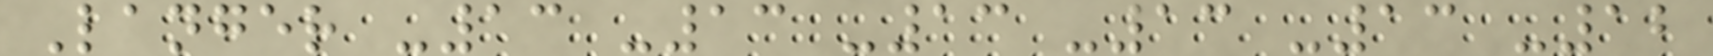Langer -13 -13 -13 -13 -13 -12
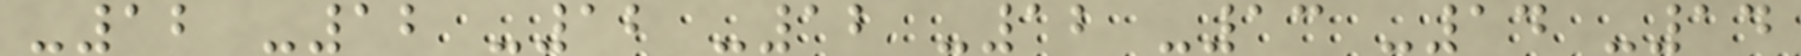-12 -12 -12 -12 -12 -13 -14 -14
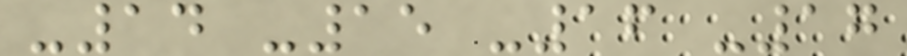-14 -15 -16 -17
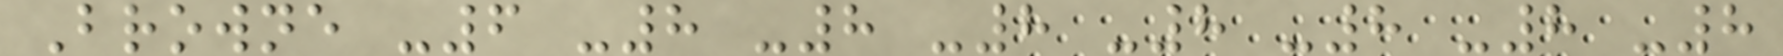Browne -6 -8 -8 -8 -8 -8 -8 -8
